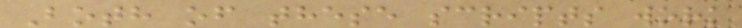Both of these scripts work
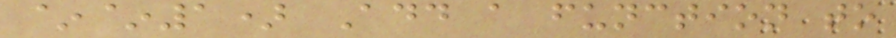~~1) Add a function to
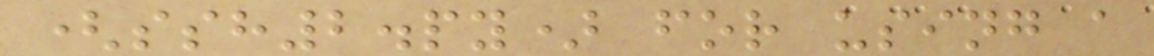(ssh2.py) for using a
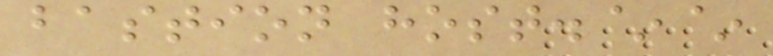bastion host.~~
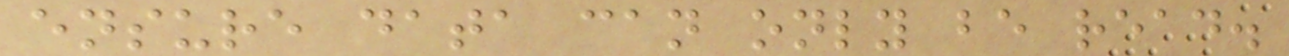ensure data can only be read.
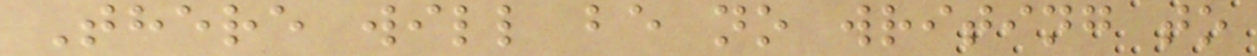There will be no writing to
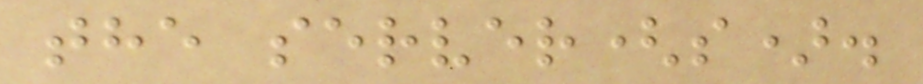the server(s).
